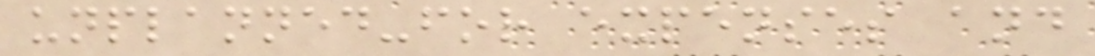unplanned-for expenses and
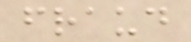fraud
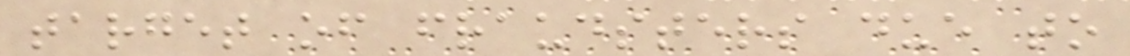target of fraudsters due to
